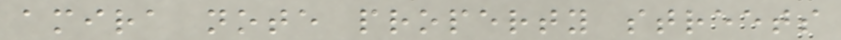amira note property streets
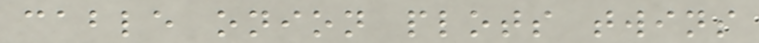cable onion plots twins
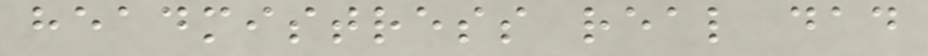headmistress real dad
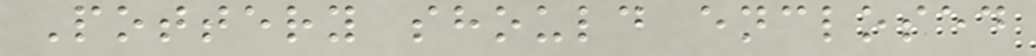Pottery should enclosed
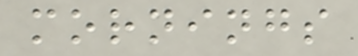mornings
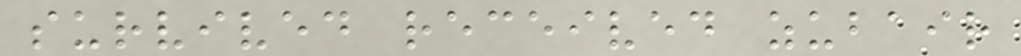survived received zubair
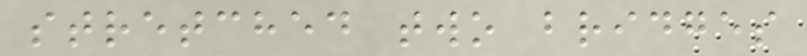stretched two bridges
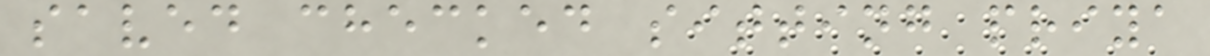saved checked sitting priya
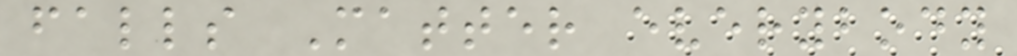falls Matter everybody
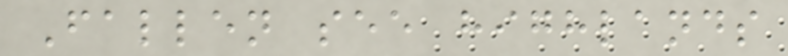Fallen see highlands
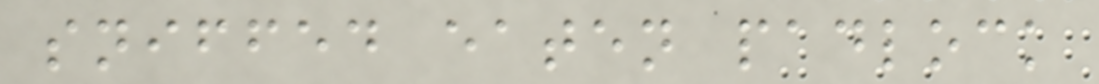sniffed eaten padlock
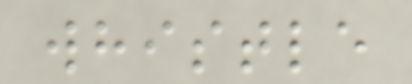whistle
